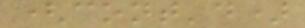(cont'd)
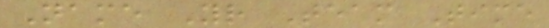Name Yr Team Time
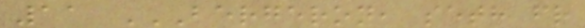11 BERGERON, SETH FR
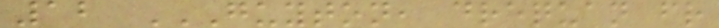12 GUYTON, DREQUAN FR
